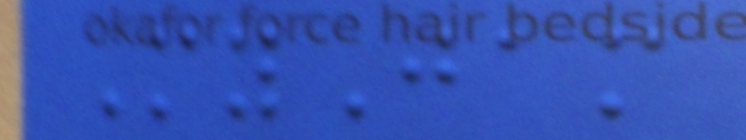MyJam
